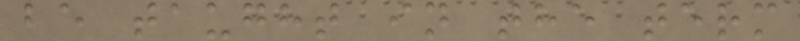be taught in the term
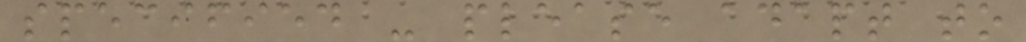specified - please adapt to
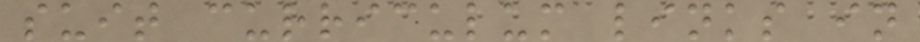suit curriculum links in
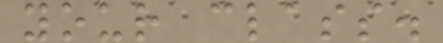your class.
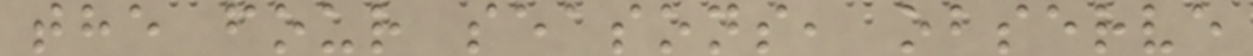the four seasons, observe
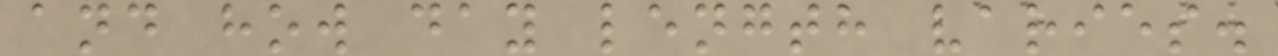and how day length varies.
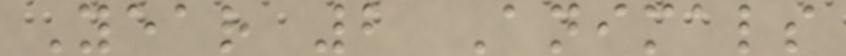Year 2 Animals
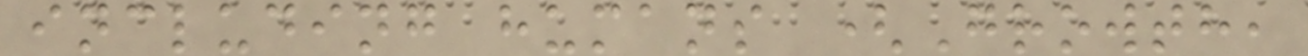including humans (Growth,
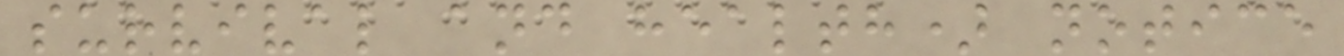survival and health) notice
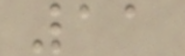11
